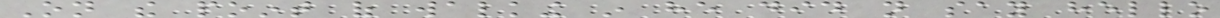On the point of walking in he did not say hello
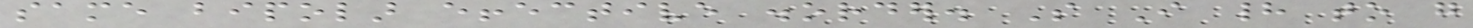same bipolar effective disorder. So I had to go
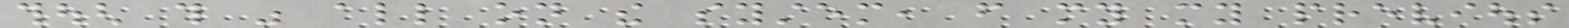though this was all on the system, from my my previous
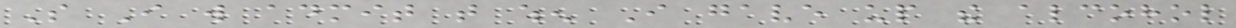So I will admit that when I gave up the alcohol
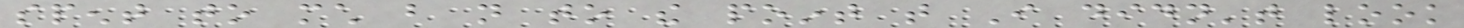spent to much but not to the point that I didn't look
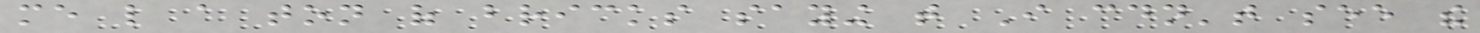me like a ton of bricks saying that I couldn't see the
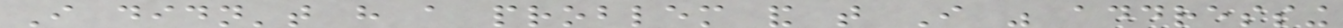I didn't have a problem and that I was addressing
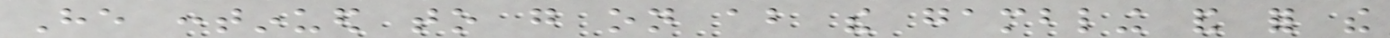He continued to go on about the gambling and for the
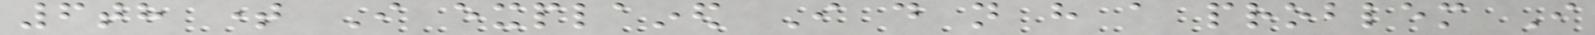6th time I explained I do not have a problem I
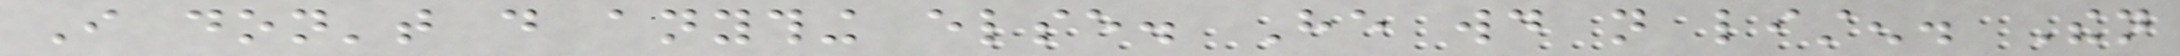I don't do anything else. He would not listen. Then
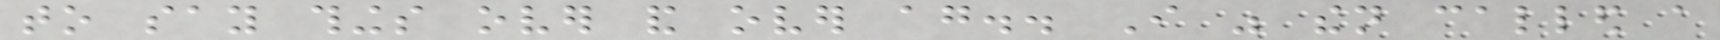to say things over and over again.. I was then called a
